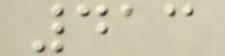413
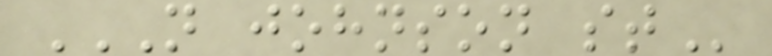N JOHNSON ST
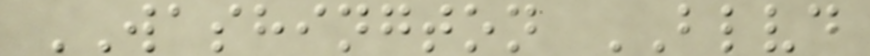WASHINGTON BLVD
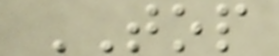TOP
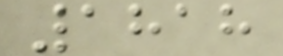1818
